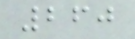260
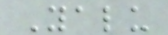Yalu
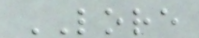LORE
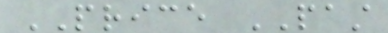PRICE PAST
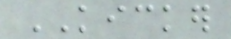KICKER
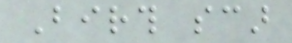Birth scar
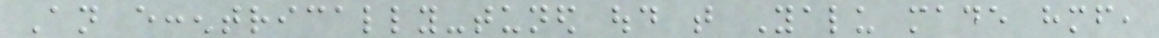An eccentrically-tuned oud that Yalu made himself,
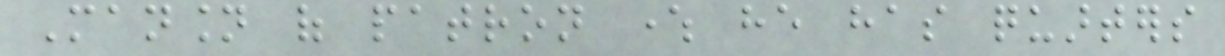Mansion of patron where he has quarters
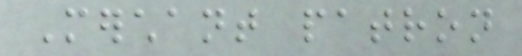Merchant patron
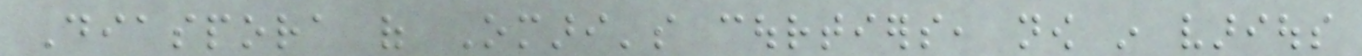Diaspora of Omari's courtiers, now in various
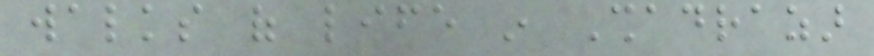walks of life in Shadrazar
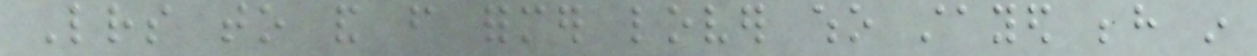Letters to and from former lover who stayed behind in
